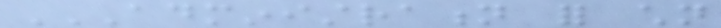ADMINISTRATION FOR CHILDREN
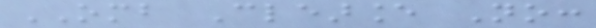OMB Clearance No:
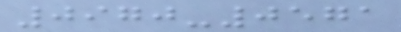0970-0571
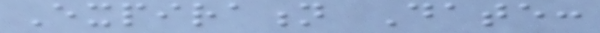Expiration Date:
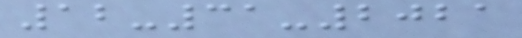12-31-2021
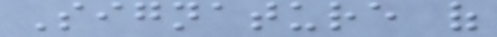Signature of
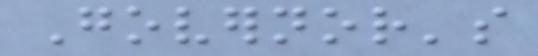Governor's
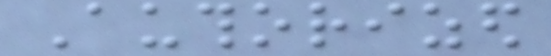Authorized
